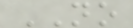NO
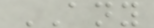ANY
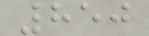850
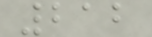212
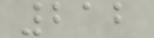212
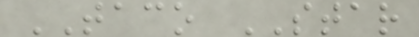TACO STAR
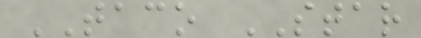TACO STAR
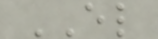EL
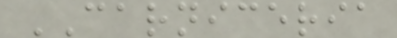CARNICERIA
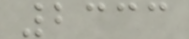2333
